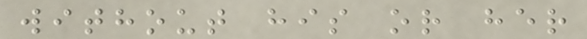without his or her
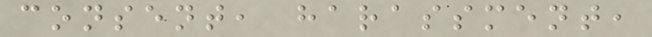consent, harassment,
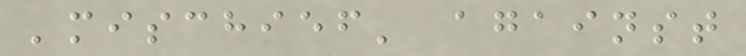'mischief' against
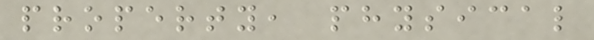property, physical
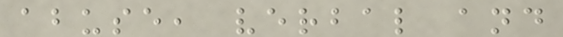abuse, verbal and
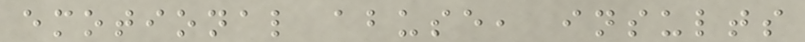emotional abuse, insults
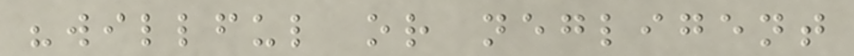"willful or negligent
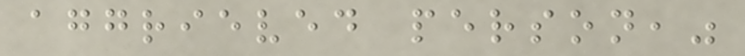aggrieved person,"
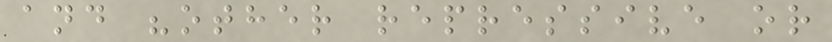and "other repressive or
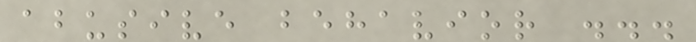abusive behavior ...
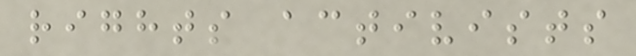rights activists
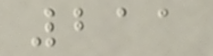211
